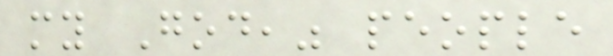my God," people
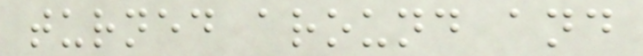turned around and
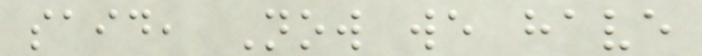said, Now we have
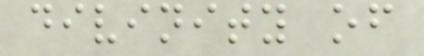divinity of
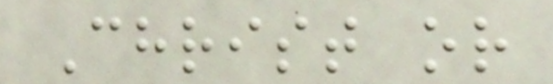Christ or
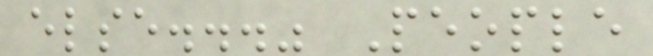else..." People
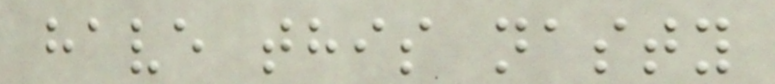have this nasty
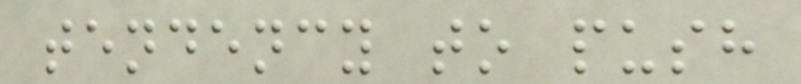tendency to push
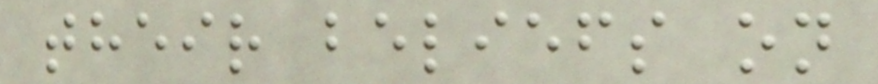their beliefs on
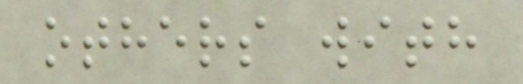others with
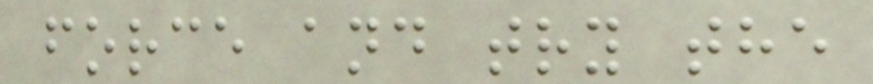force and try the
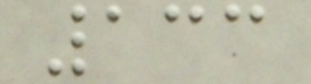133
